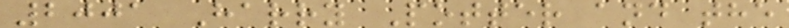2001 Harry Potter and the
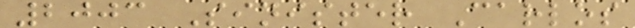2003 Sinister Carlos
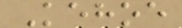Kehoe
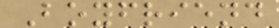Boyfriend
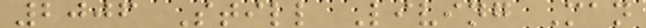2006 Still Living Man
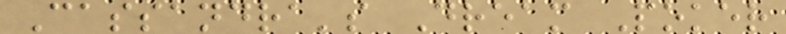Cassandra's Dream Poker
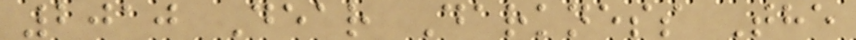2010 Dear Darkness The
